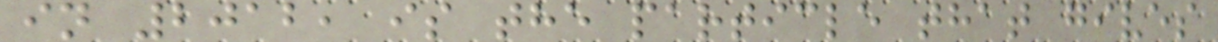in 2012, is the particle that gives
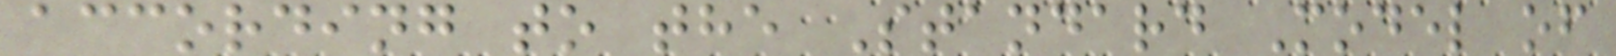according to the Standard Model of
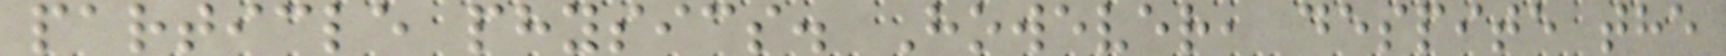particle physics. However, despite the
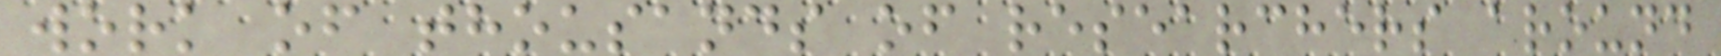work of thousands of researchers around
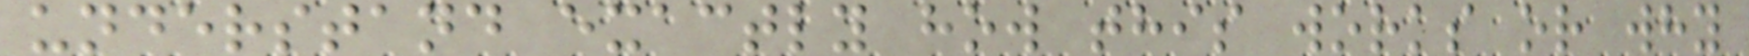understand exactly how this works or why
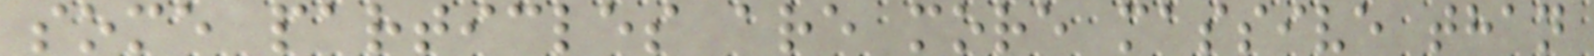some particles are more massive than
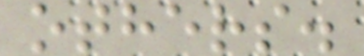others.
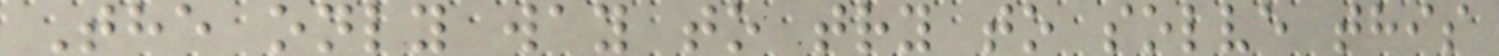The only way to try to solve this
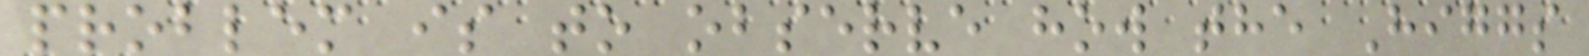problem is to observe how the Higgs
